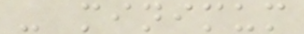- minimum
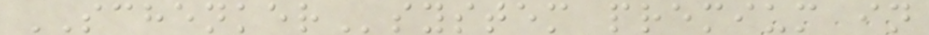SCHENKERsystem premium in
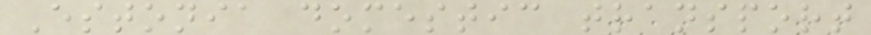Estonia domestic transport
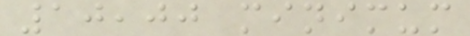10,00 minimum
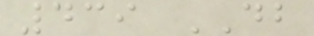439 DB
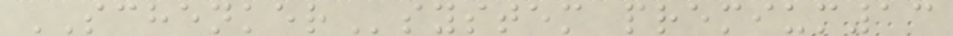SCHENKERsystem premium13
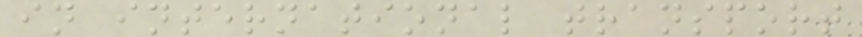in international transport
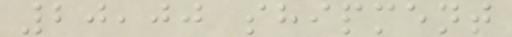20,00 shipment
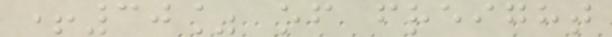+30% of freight
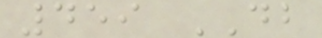459 DB
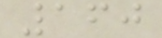160
